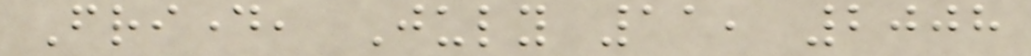Friday, July 11, 2008
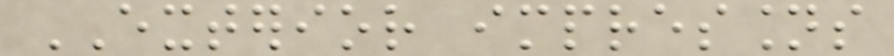EXTERIOR impressions
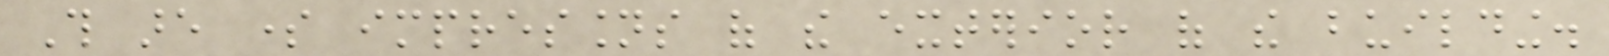This are some impressions of the exterior of the building.
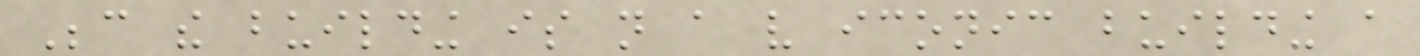Because the building is not a very iconic building a
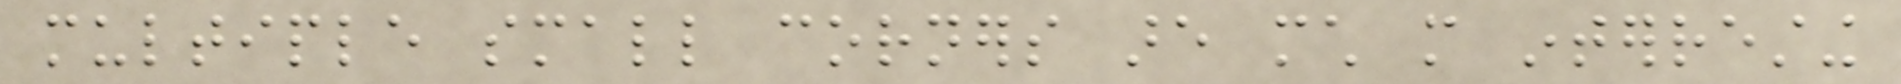multiple small corners are much more interresting
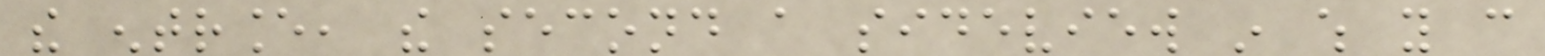the entrance, the second a sideview in which you can
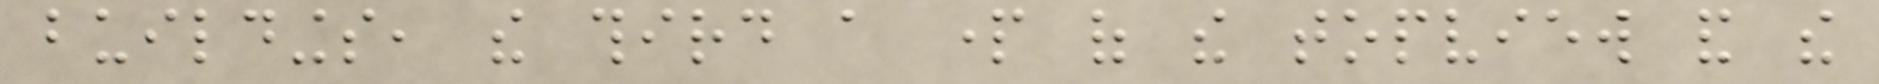buildings, the third a part of the topview and the
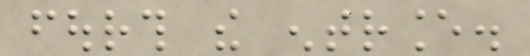fourth the entrance.
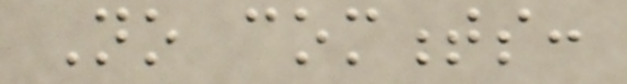No comments:
